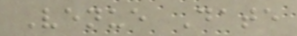Venue Date
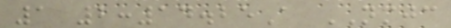1 2:14.25A NMJC
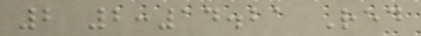2 2:14.21 Red
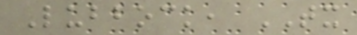Lubbock, TX
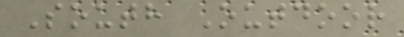South Outdoor
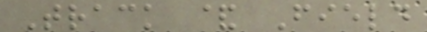Track & Field
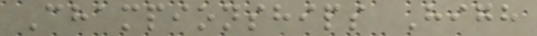Championships High
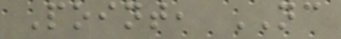Point, NC
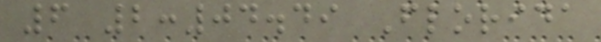6 2:04.49 Florida
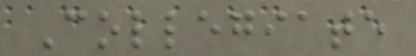Collegiate
